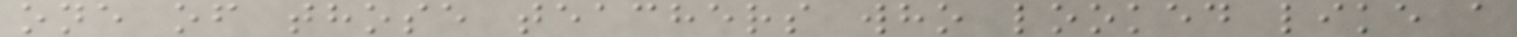one of those teachers who looked like a
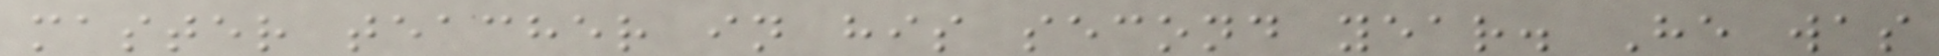master teacher in his second year. He was
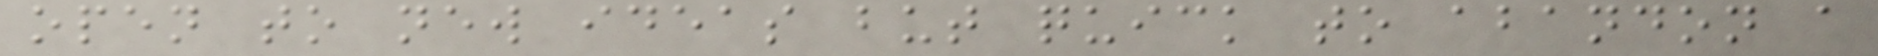open to new ideas but quick to abandon a
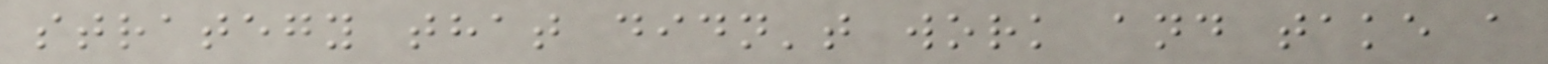strategy that didn't work and take a
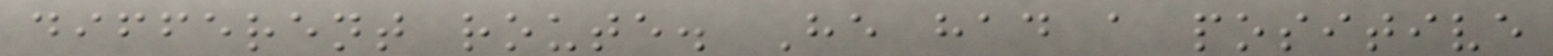different route. He had a positive
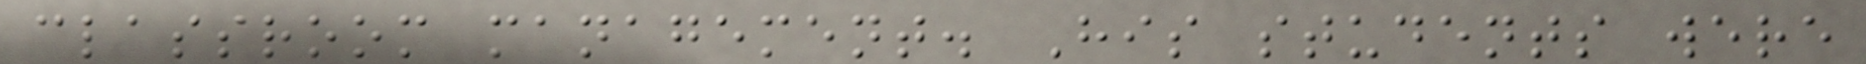classroom management. His students were
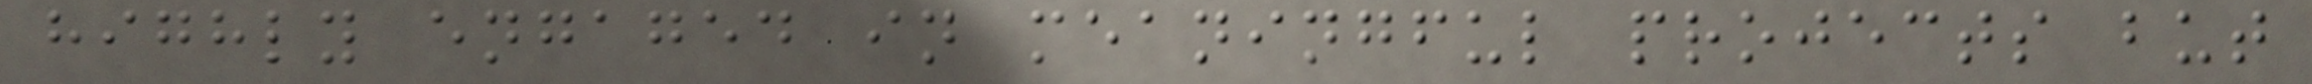highly engaged in meaningful projects but
